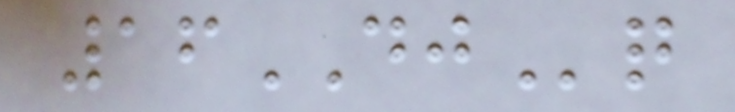16DJq
